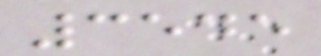3545
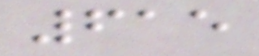615
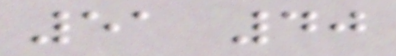51 40
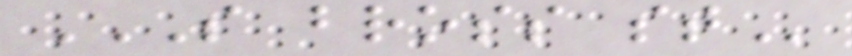S BROSS ST
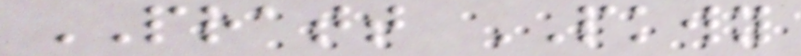PRATT PKWY
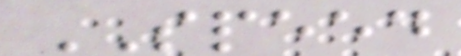SPEED
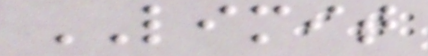LIMIT
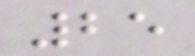25
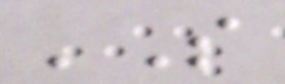'S
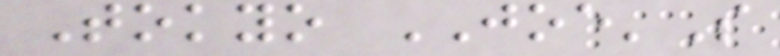Tokyo JOE'S
